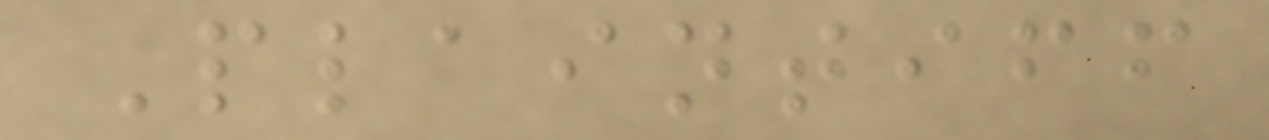Plaintiff
